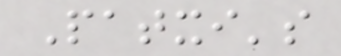Patxi's
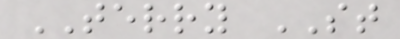TERRY ST
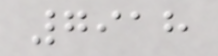7918
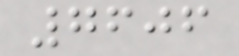7606
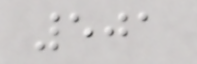501
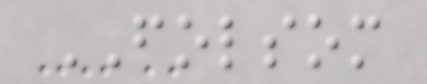FOLSOM
